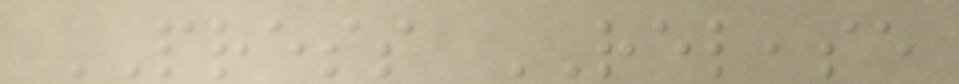PRESS RELEASE
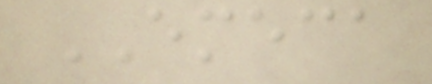EMECA
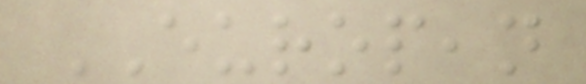EUROPEAN
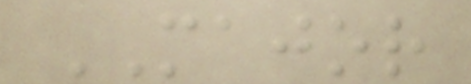MAJOR
